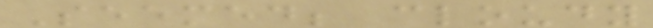Seemed; cloudy
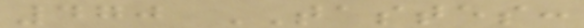470 TASTES:
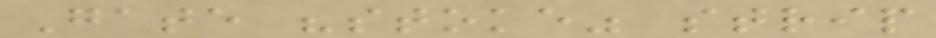Gate "stoke" strip
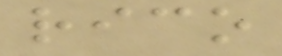rico
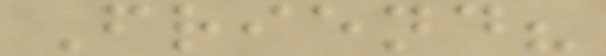Friend?
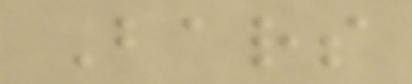Bars
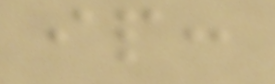ip:
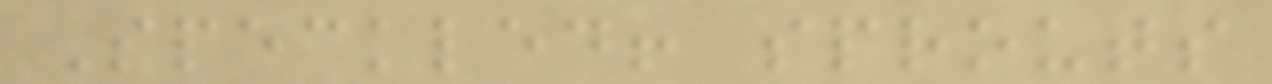Speckled! sprouts
